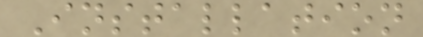Installation
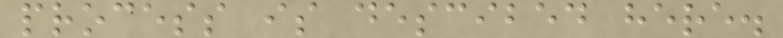process is descibed here.
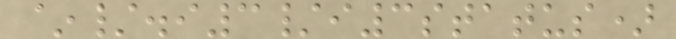~/.i3/i3status)
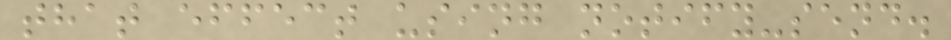that effect using notify-send.
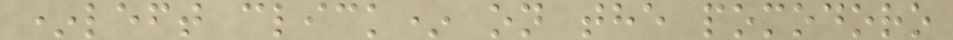*left click* on the pomodoro
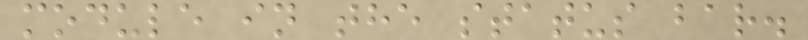module in the status bar.
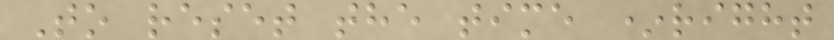To reset the time *right
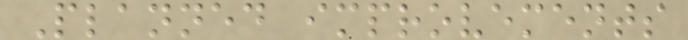Planned improvements
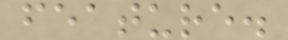feature.
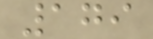179
